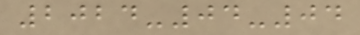2024-04-04
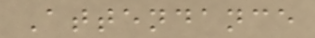Attendance
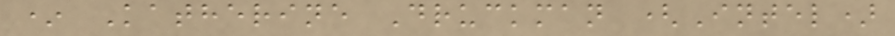* Katherine Druckman (Intel)
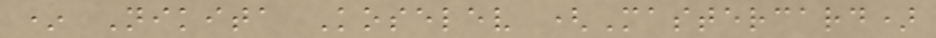* Nikita Koselev (Mastercard)
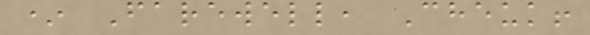* Farewell, Cheuk!
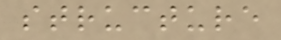structure
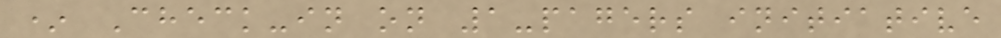* Check-in on 1-pagers initiative
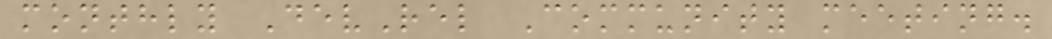monthly DevRel Community meeting.
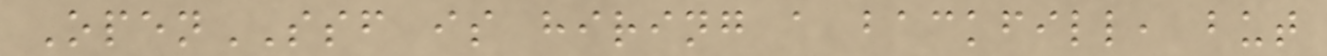OpenSSF is hiring a backfill, but
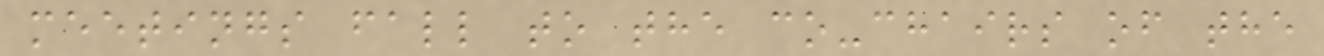meetings fall to the co-chairs of the
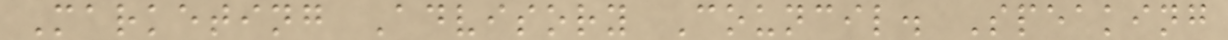Marketing Advisory Council. Speaking
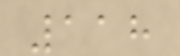118
